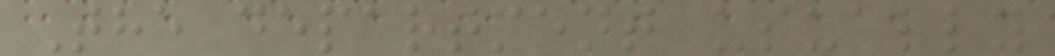The department usually
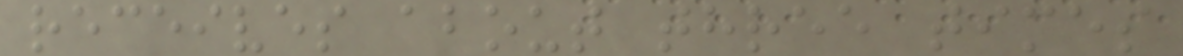receives about three times
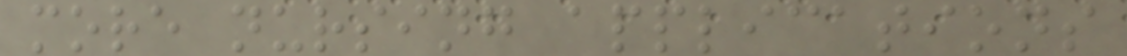more nursing applications
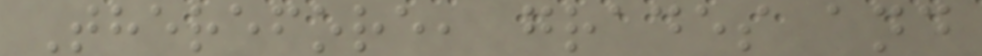Therefore, grades and
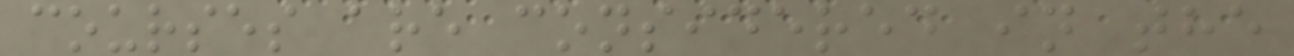courses are considered in the
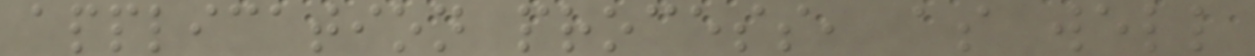application process, as well
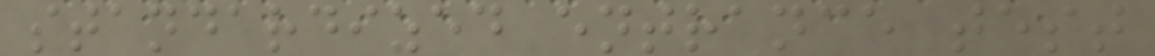standardized entrance test
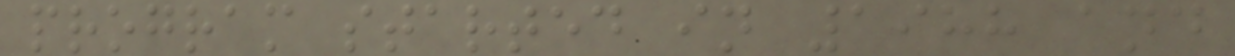program started in 1988 and
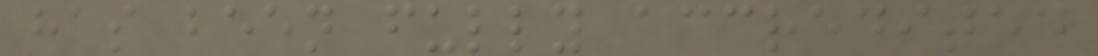has been fully accredited
